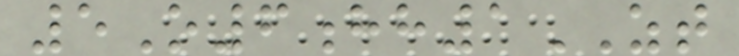5O6hh1ZT
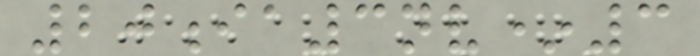20ia3nv*3
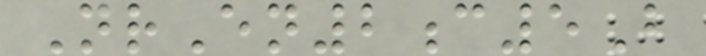NrEn2c5B
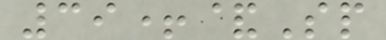39+&Sp
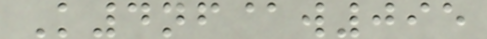K4nf@w095
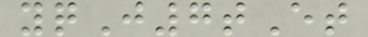yqJ7tEt
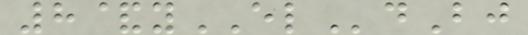8&yELdBj
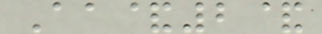Aa&2&
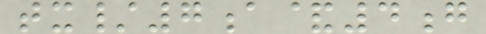tx/7a&4g
